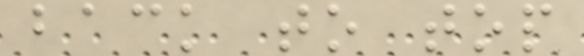back to top
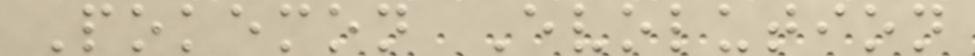Pokemon Evolution
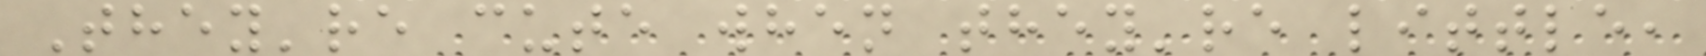They're cute when they're little,
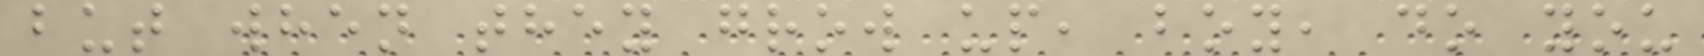but when they grow up, boy, do you
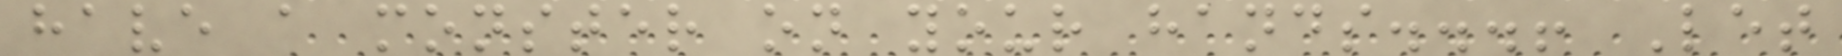have a monster on your hands...! Let
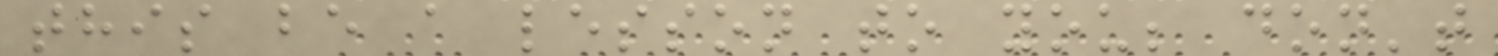this be a lesson to you; don't
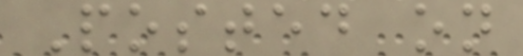Posted on
